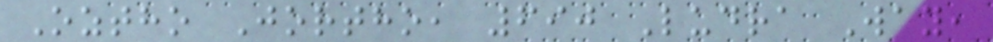Oztho Jortho, 690 Ludra Way,
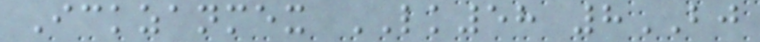Ickzanmex LK58 8BJ
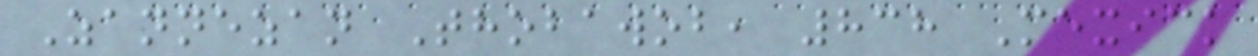Zannezan Thobawob, 838 Mexick
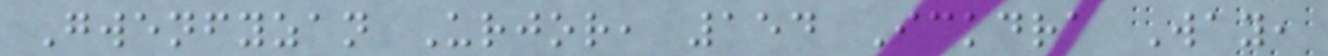Gwenfyzan Urjor, 154 Ickdra Way,
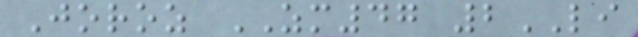Joroz ZM47 2LI
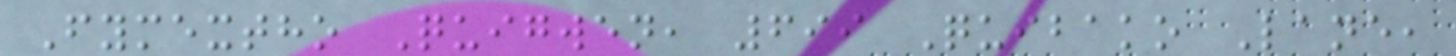Fymextho Quigwen, 699 Quibako Lane,
